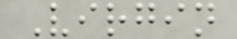Virgin
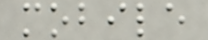mobile
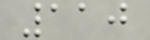110
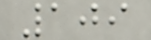109
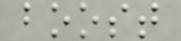boost
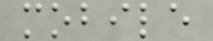mobile
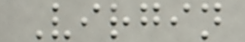Virgin
